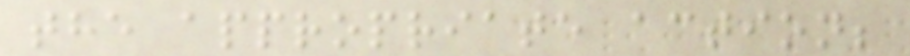the appropriate action;
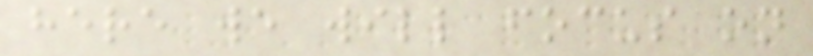here we will focus on
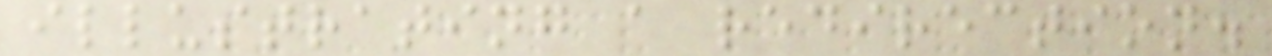illustrating a redirection.
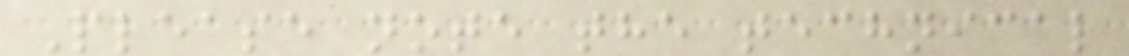Please note the technical
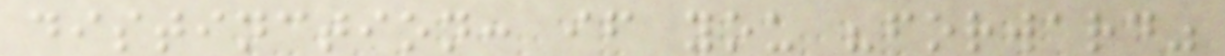distinction: if you "forward"
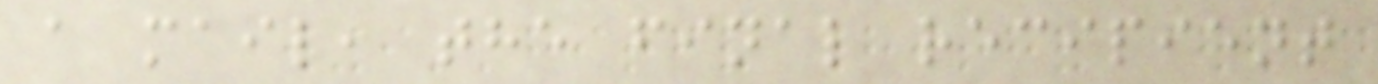a mail, the final recipient
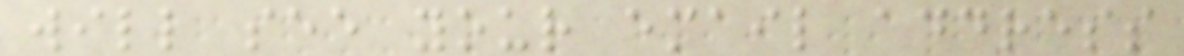will see your email address
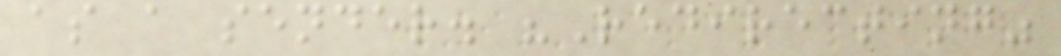as a sender. "Redirecting"
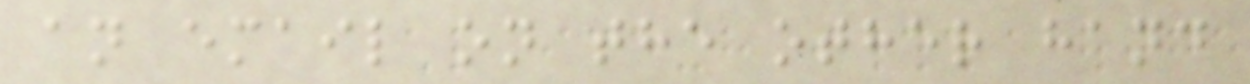an email on the other hand
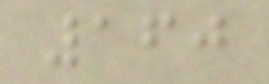160
